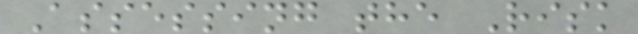Assessing the Risk
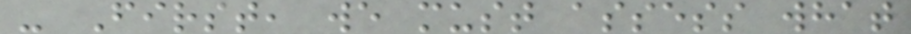- First, we must assess what
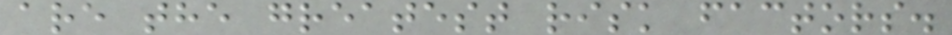are the greatest risk factors.
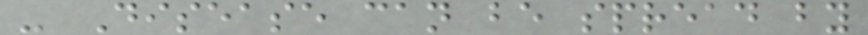- Disease can be spread by
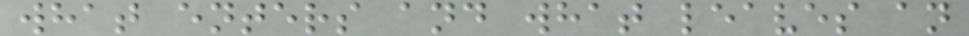what enters and what leaves an
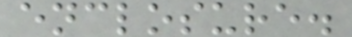enclosure.
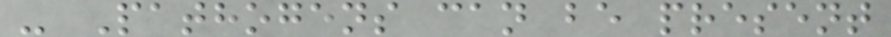- Pathogens can be present
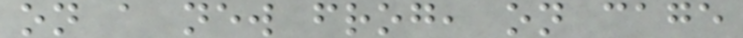on a new frog, on cage
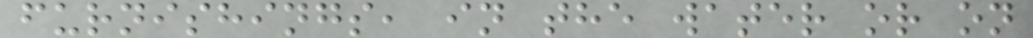furnishings, in the water or on
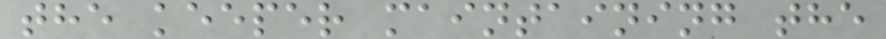the keeper maintaining the
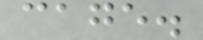cage.
